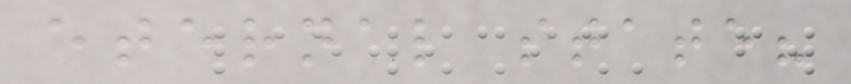eternal state?
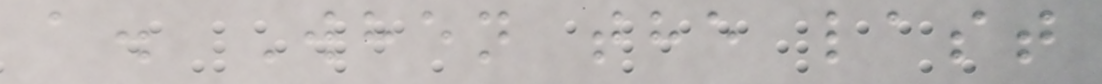a. When the last
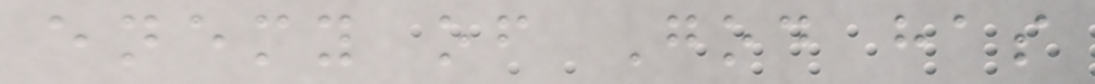enemy of God has
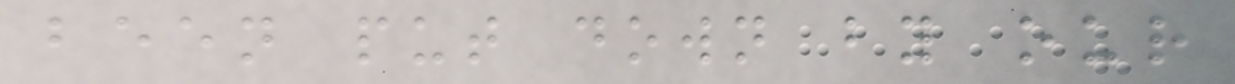been put down by our
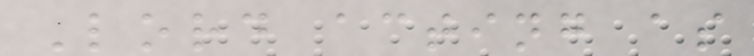Lord acting as
